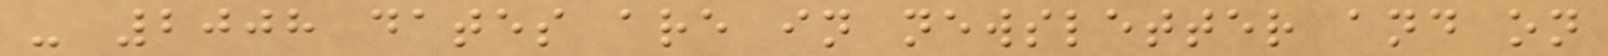- 2008 dates are in newsletter and on
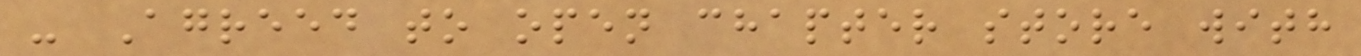- Agreed to open chapter store with
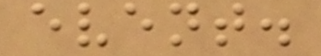event.
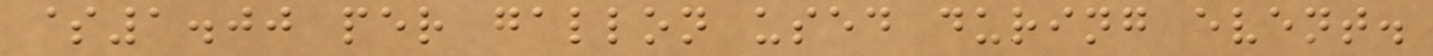$1.00 per gallon used during event.
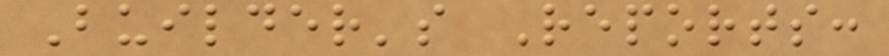Builder's Reports:
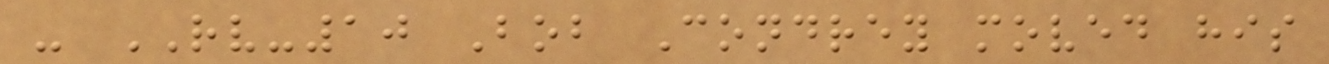- RV-10 Bob Condrey moved his
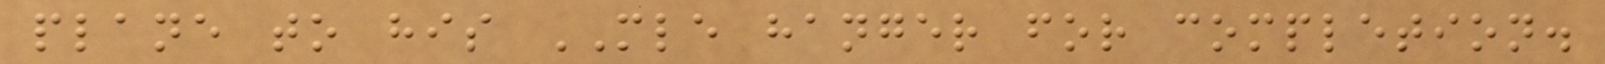plane to his MLE hanger for completion.
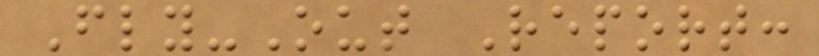Fly-Out Report:
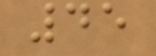45
